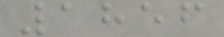1856
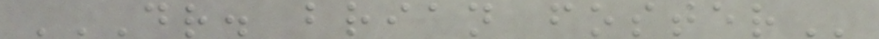DR. BRIAN FOSTER
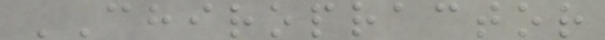CHIROPRACTOR
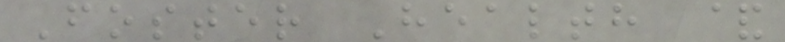Foster Health &
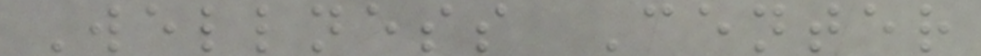Wellness Center
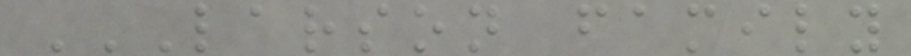LARSON FAMILY
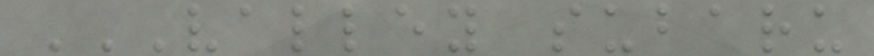VALLEY SUBARU
